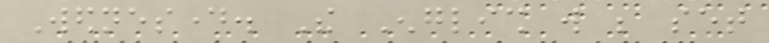Wednesday. The English will be set
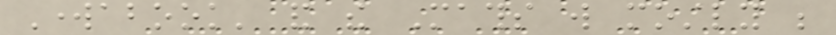Workabook' and the Maths will mostly be
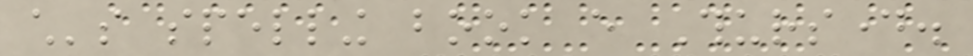child's spelling book every Thursday.
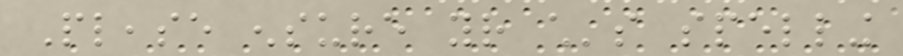Please ensure your child's spelling
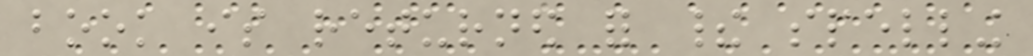book is returned for their spelling
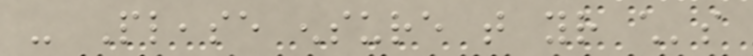- Please ensure that your child's
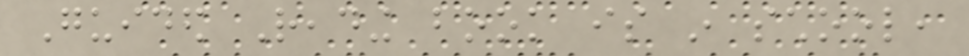Guided Reading book is in school,
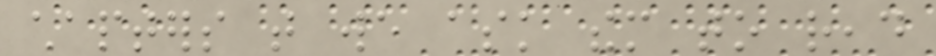chapters that we ask them to read
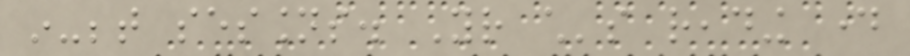in-between sessions. Your child's reading day
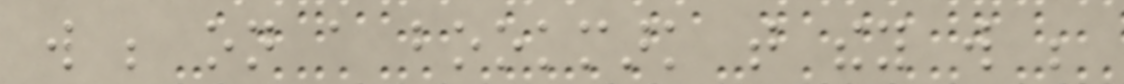will be on a bookmark that they will be
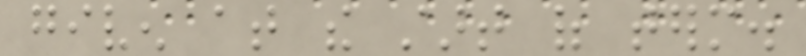given at the start of term.
